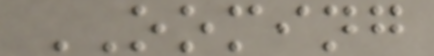OOMING
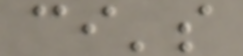ci's
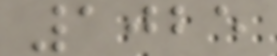1025
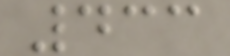433
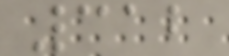312
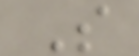S
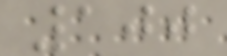100
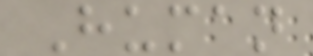Human
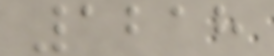1218
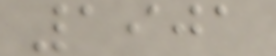1901
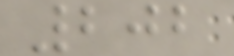202
